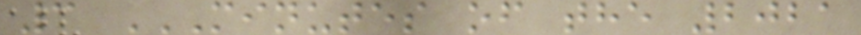3 MINUTES OF THE 2021
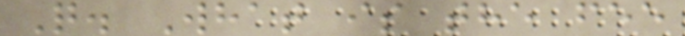Q. What is the fee
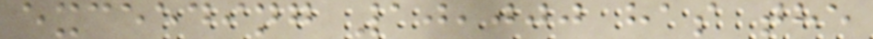exceeding 10,000 has the
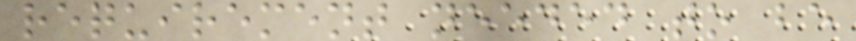requirement needed to be
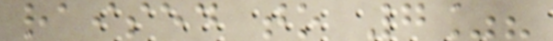raised to 7%?
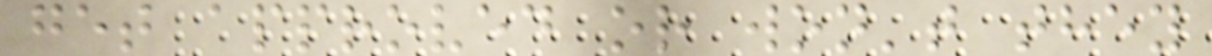get approved or won't they
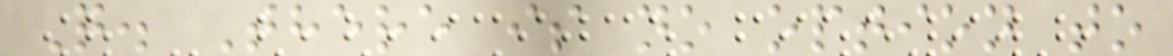Q. There is no option to
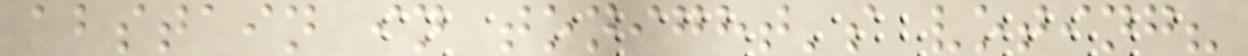abstain in tonight's voting?
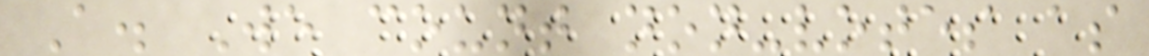A. We count non-votes as
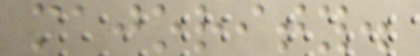majority.
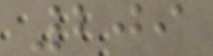209
